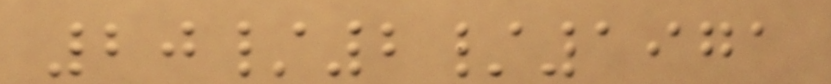20/2/1971
